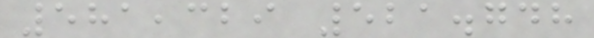581,329 521.748
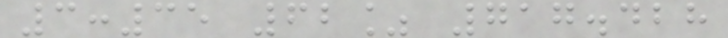3:35 62% 717.428
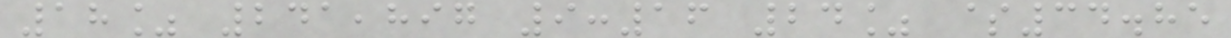18% 241,897 9:16 24% $34.85
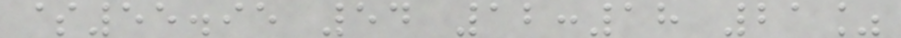$55.95 54 12:18 21%
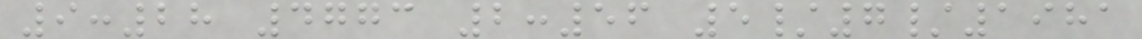9:28 4773 2:56 5/7/1981
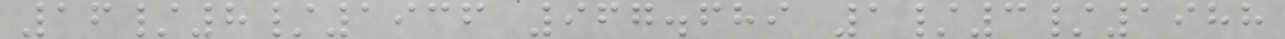16/8/1936 967.689 1/3/1988
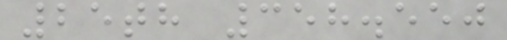25th 358.550
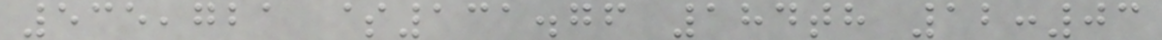535,721 $131.76 184th 12:03
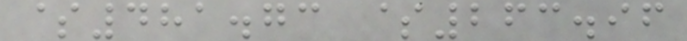$481.73 $263.96
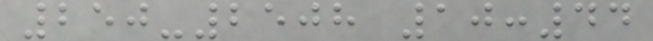250-2508 10:44
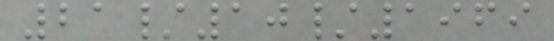21/10/1969
